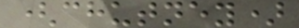(chutney)
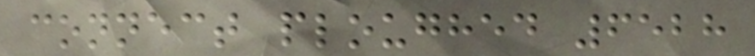connect ploughed 6528
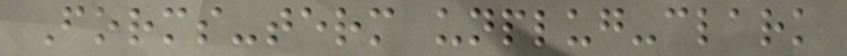Forms-term unplug-clark
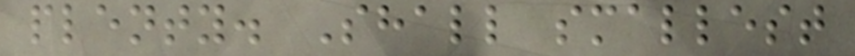plenty. Shall smallest
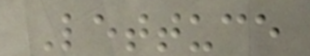Lettuce
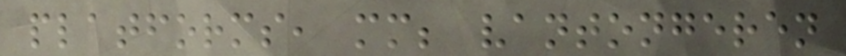platforms, mm; vantongeren
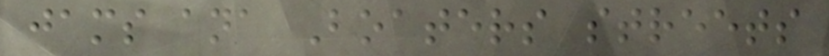jams ana Boaters streets
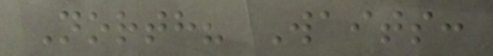North? Waits:
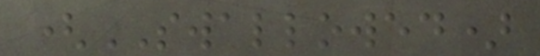(SWALLOWED)
